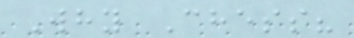Why Chess?
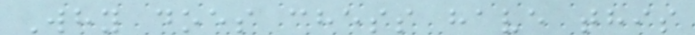Why does chess have this
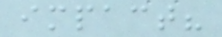impact?
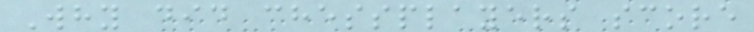Why did chessplayers score
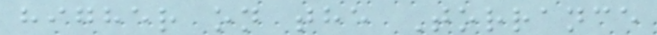higher on the Torrance
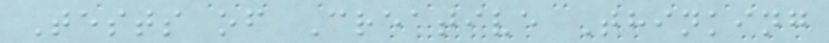Tests of Creative Thinking
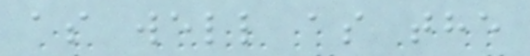as well as the
